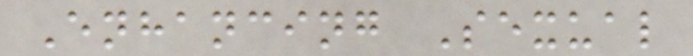Enhancing Sexual
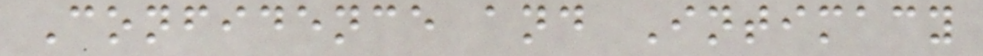Confidence and Intimacy
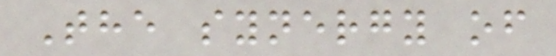The synergy of
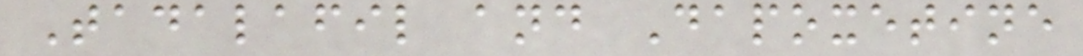Tadalafil and Dapoxetine
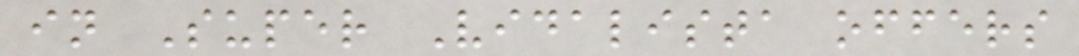in Super Vidalista offers
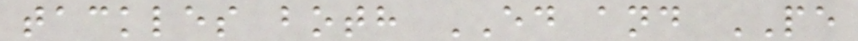tackles both ED and PE
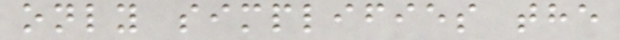only simplifies the
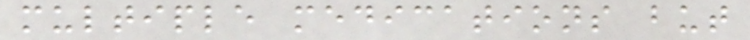multiple medications but
